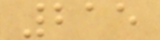215
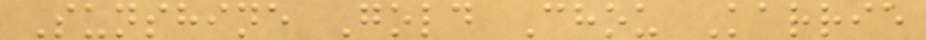Sunshine Gold Chou Karrie
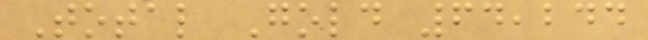Total Gold 64,244
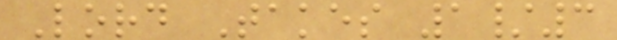Lord Takes 1/3
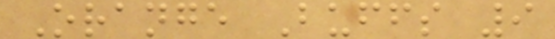Orange Buffs 9
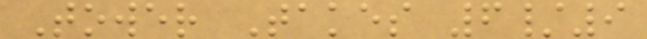Tower Takes 6/9
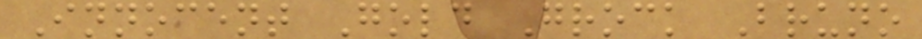Innocent Gold Grock Bruno
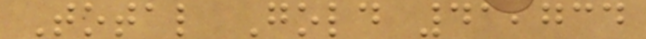Total Gold 41,734
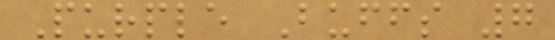Purple Buffs 7
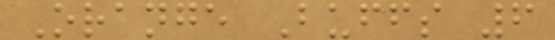Orange Buffs 6
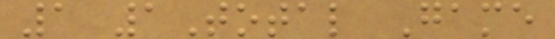1 1Total Game
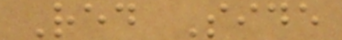Red Side
